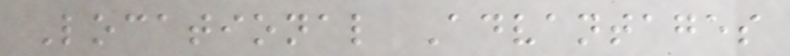Locational Advantages
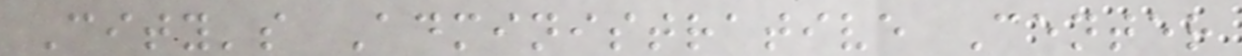City's Administrative Center
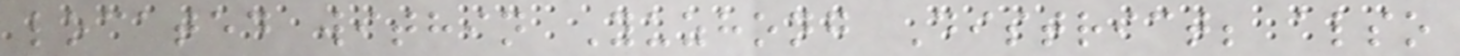located within Yuzhong District; also
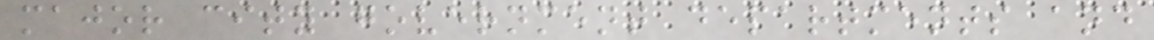major city government departments and
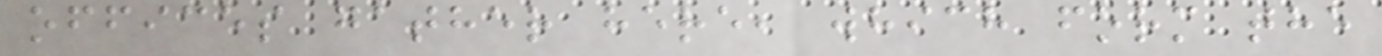offices gather here, which form the
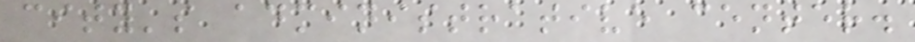city's administrative center.
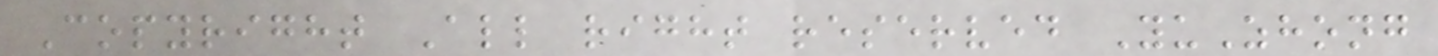Copyright All right reserved YuZhong
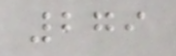279
